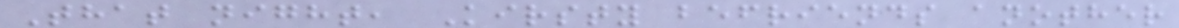That night, Kirsty befriends another
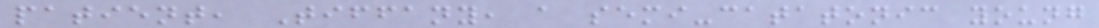patient, Tiffany, a semi-catatonic young
